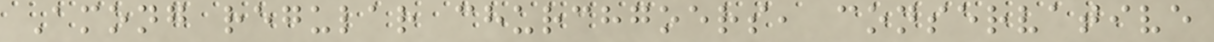Among regular churchgoers, conservative
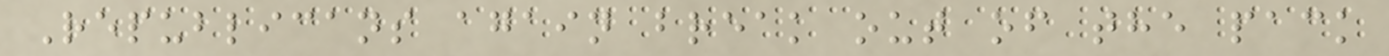Republicans again break out of the pack
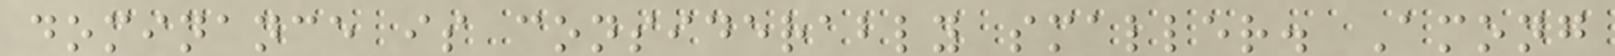dominance is considerably smaller. Among
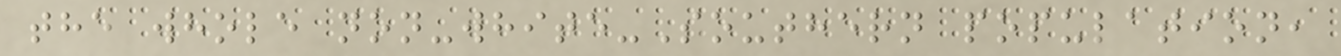the whole non-white-Southern population,
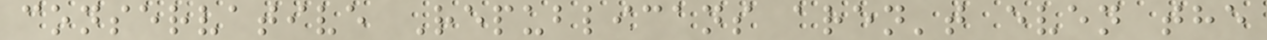conservative Republicans aren't even the
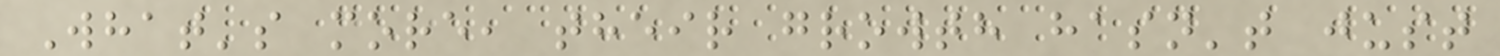What's more, their growth hasn't just
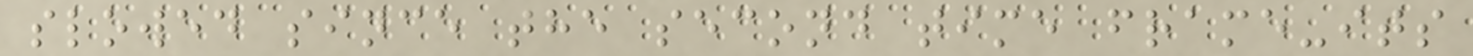slowed since the second time frame-its
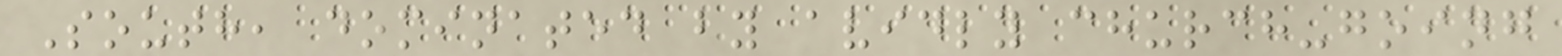South, dominated by avidly church-going
